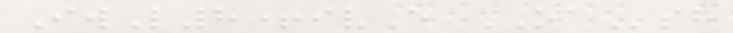IwL8+ivE OAsh
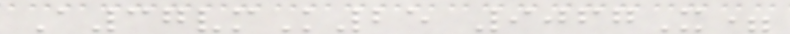A37vmK25 9067X=
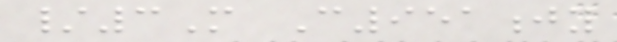/3M C951jy
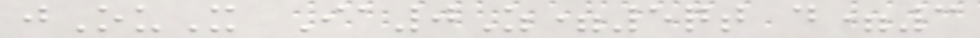jOuX Ia0Z=5qt d=3
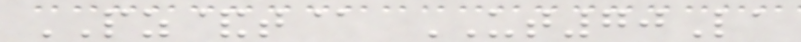PZ&t@ UT70La
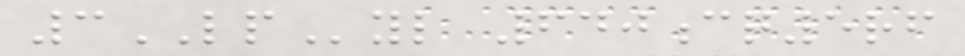3LPyl 640cq5rf
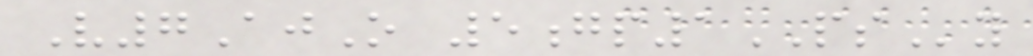V7AjO 5gp1PSy
